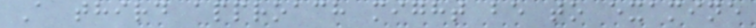A third approach might be to examine
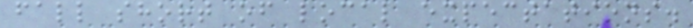fall short of local expectations.
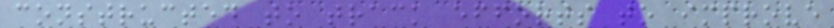constructed to track efforts to improve
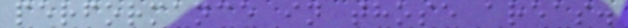performance in those areas.
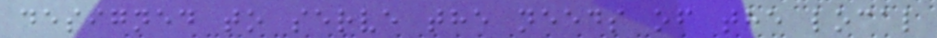designed to serve the needs of the local
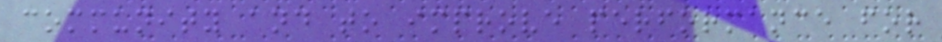community and to improve performance for
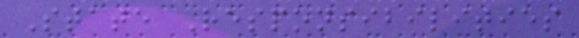State Responsibilities
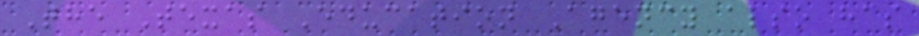The Texas Education Agency also has
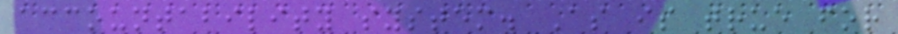accountability system. As is true for
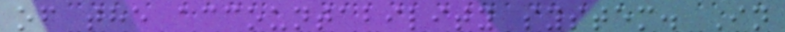of the accountability system. In
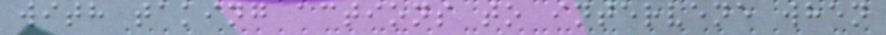with taking actions to intervene when
